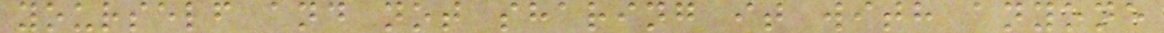yourself and not sharing it with anyone
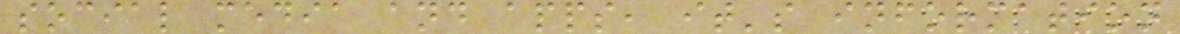social media and apps, it's information
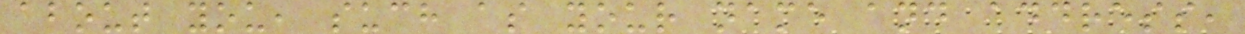about you, such as your name and address,
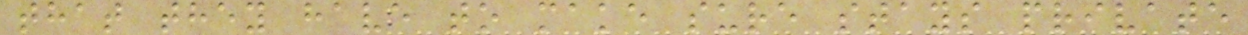that they have to make sure stays private
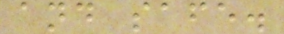and safe.
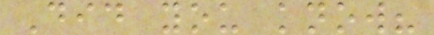Did you know?
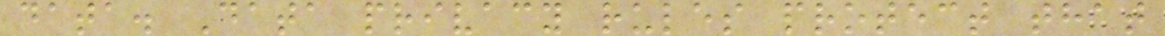data. Data privacy rules protect that
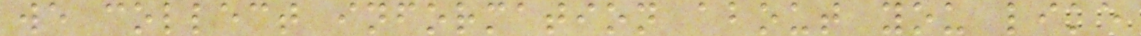we collect information about you like
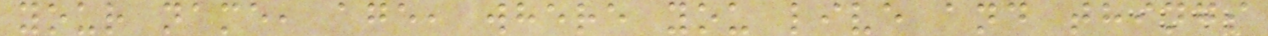your name, age, where you live and things
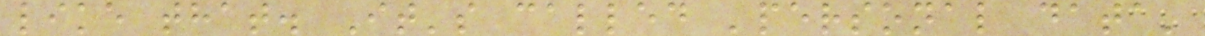like that. It's called 'personal data'
